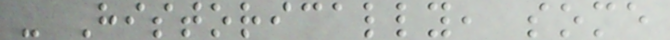- Historically, some
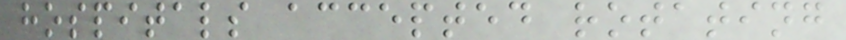hospitals accepted rotating
